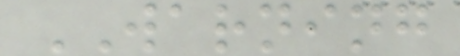WARNING
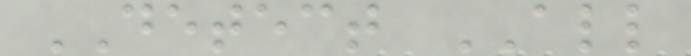DETECT ALL
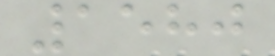1580
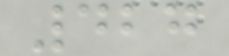427
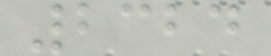2324
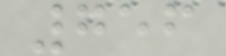756
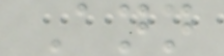Ann
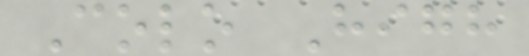Colo High
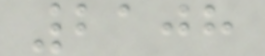2108
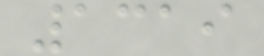1319
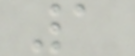1
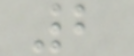2
